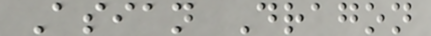Asian Dragon
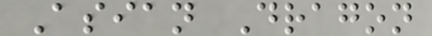Asian Dragon
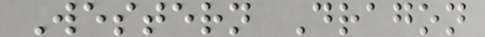Western Dragon
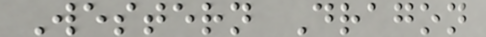Western Dragon
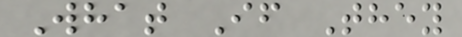What If They
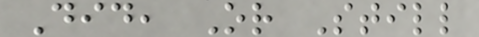Did, Or Still
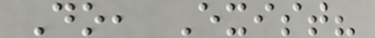Do, Exist?
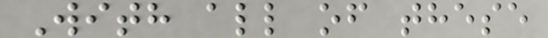With all of these
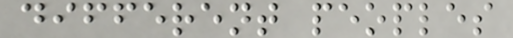different peoples
